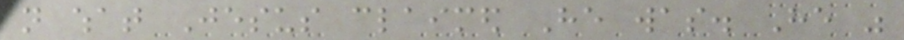not what Jesus claimed He was. He was
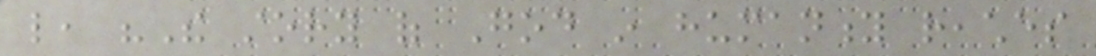like, "The story of God in humanity reaches
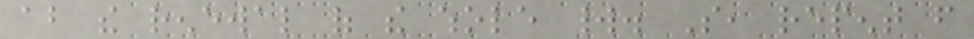about the renewal of the whole world. So, repent from
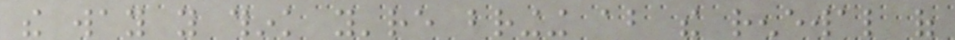the way you think you're bringing about the renewal of
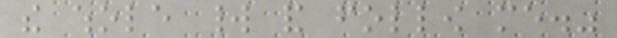the whole world and follow me."
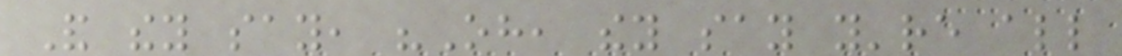And they say, "Oh, they say you're all
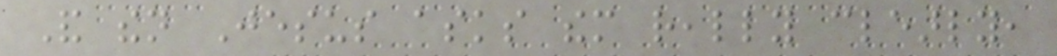And then Jesus asks them really clearly,
